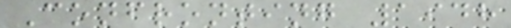Confronting 1948
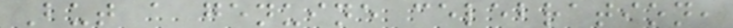But a genuine celebration,
